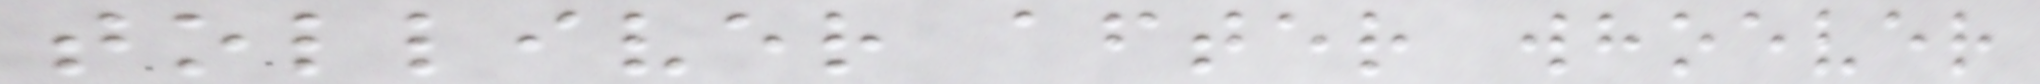tolliver after whoever
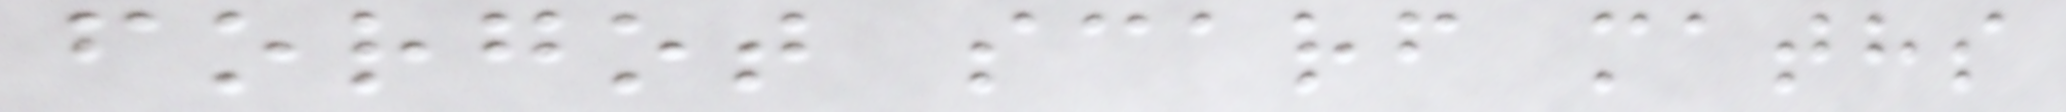forgot scarf maths
